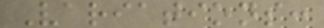Variations:
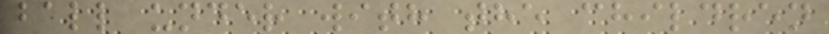ball under with the children
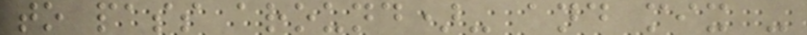to pass around)- and mix -
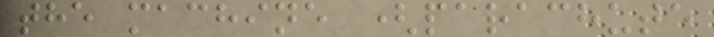the machine (parachute
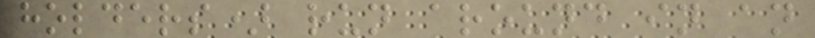holders) run around in an
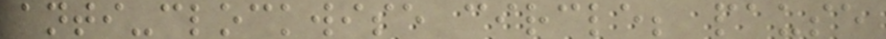anti-clockwise circle; pause
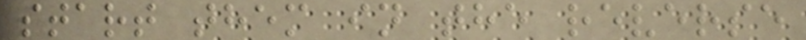start them in the reverse
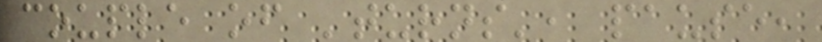couple of 'turns', pause,
